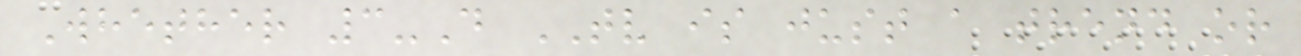Whether 3-D TV is just a trend or
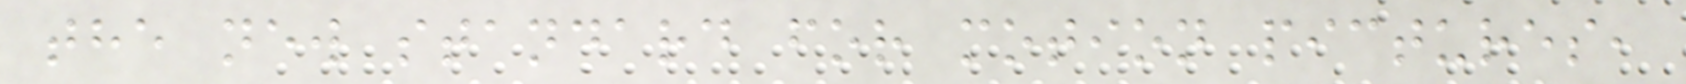the new standard for motion pictures,
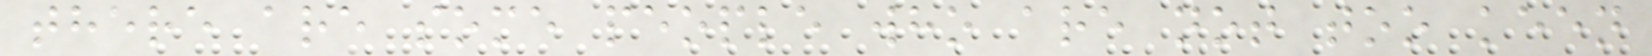there are some people who are not too keen
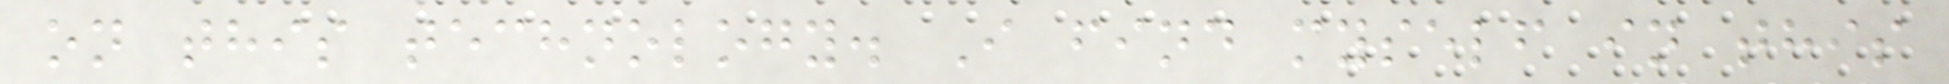on this technology. I find myself in this
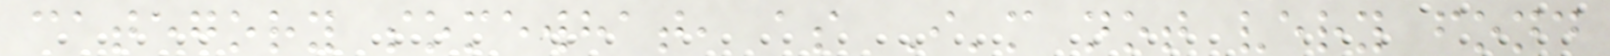category somewhat, as I'm not very fond
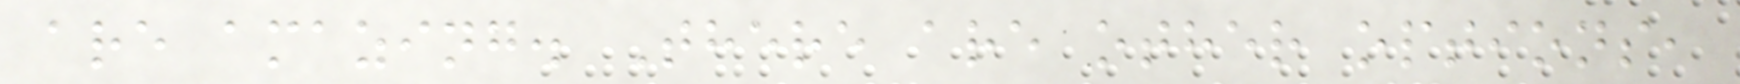are amazing. There are other options,
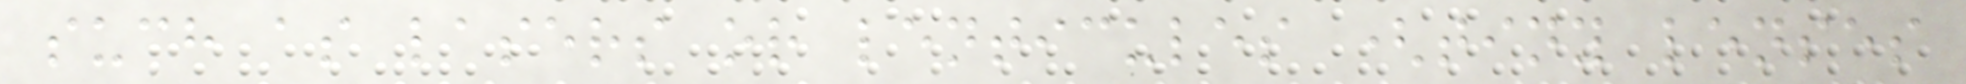such as lasers or lenticules (tiny lenses
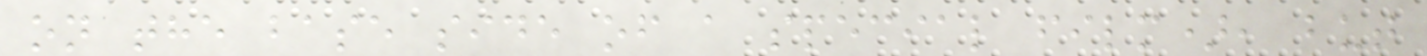on the base side of a special film), but
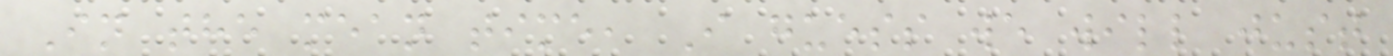In the mean time, I guess we will just
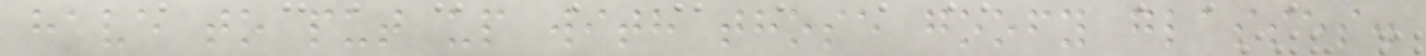have to put up with those goofy glasses.
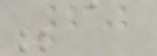60
